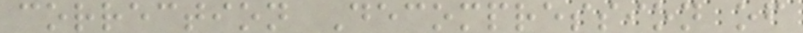correction Decompression of
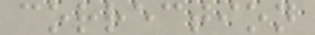correction
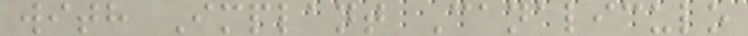with Implant Canaliculo
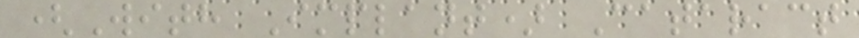(With Implant) Cataract
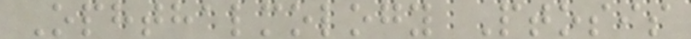Ophthalmology Ptosis
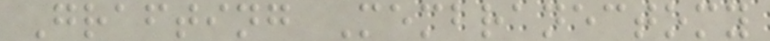Grafting Membranectomy
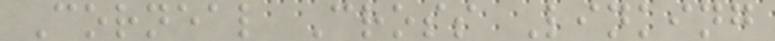Corneal Cross Linking
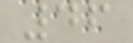46
